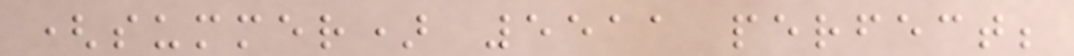(summer) 5511 perfect;
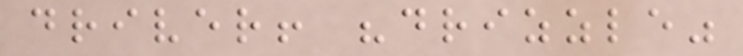driver! "drizzle"
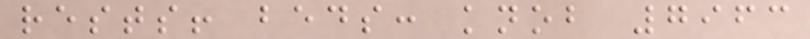rests! beds: knob 7963
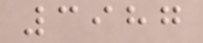3987
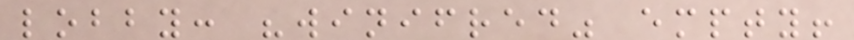lobby: "winifred" empty!
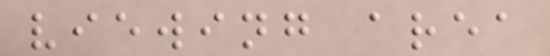viewing area
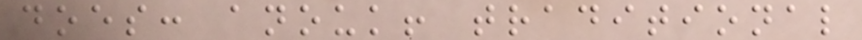does: anouk! traditional
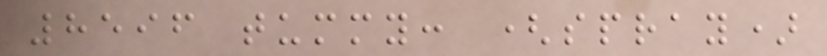8596 tummy: (spray)
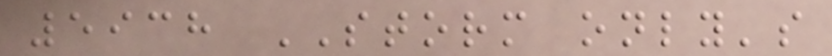5938 STORM only's
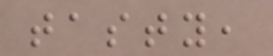tasty,
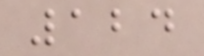124
